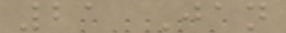21 Jan
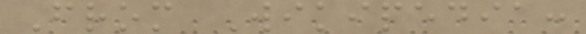From Wikipedia:
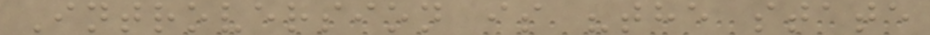Introversion is "the state
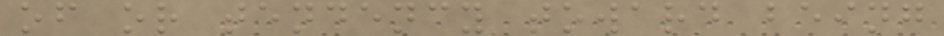of or tendency toward being
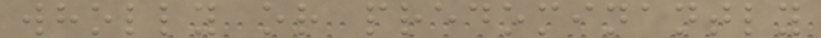wholly or predominantly
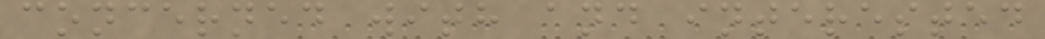concerned with and interested
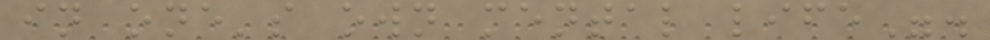in one's own mental life".
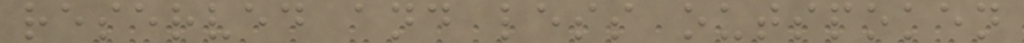reserved and less outspoken
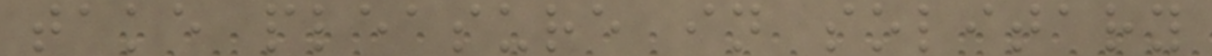take pleasure in solitary
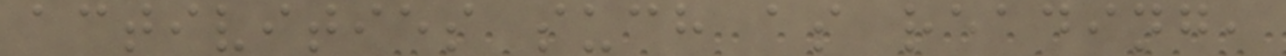activities such as reading,
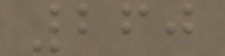260
